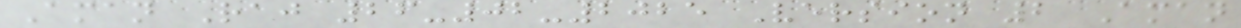Aman Raj 26-02-2025 Version 2 Aman
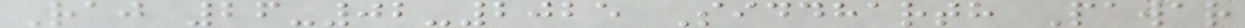Raj 26-02-2025 Siddharth Pawar
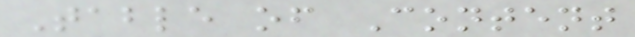Table of Content
